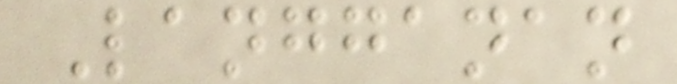Langganan
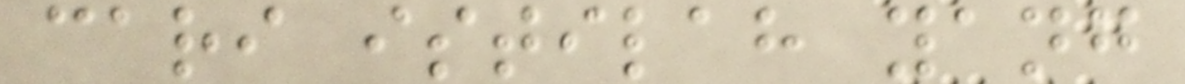cari istilah yang
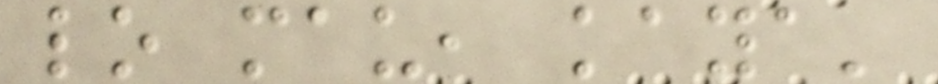lo mau, kaya'
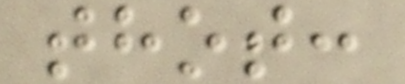thot:
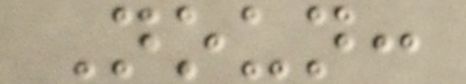Noun:
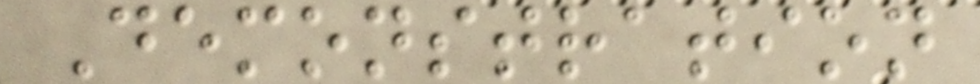Demonstration
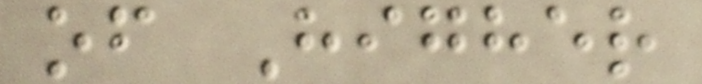of Higher
